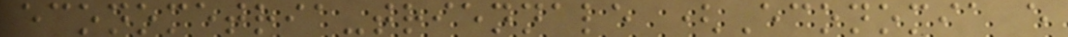econometria-triennale (Economia e
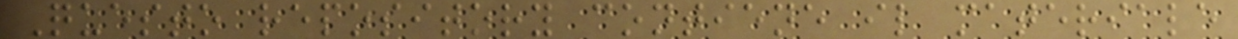Questo repository contiene il materiale
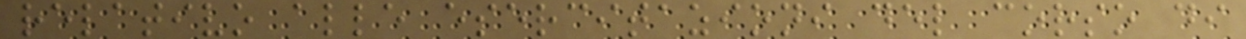relativo alle esercitazioni del corso di
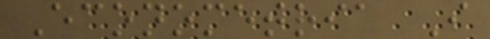Econometria I
